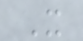X
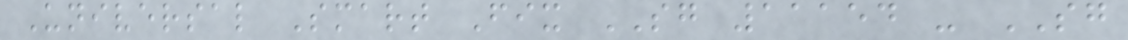Universal Smart Fix SG 11154 - SG
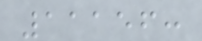11156:
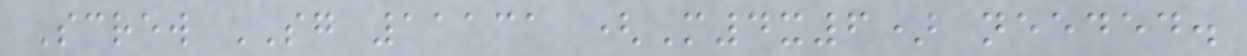Screw SG 11131 (M4x6) needed.
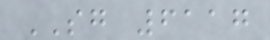SG 6117
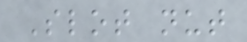Slot nut
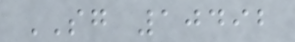SG 10492
